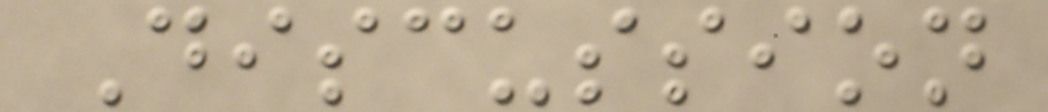Discussion
